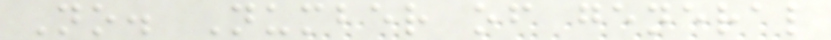No. Number of general
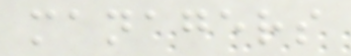managers
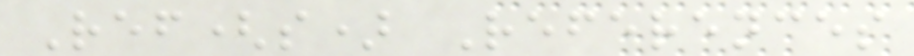Ref(s) References
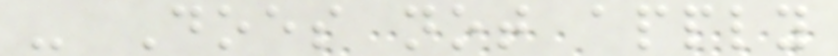- Does not apply
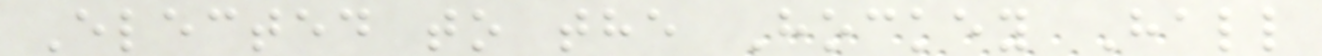Elected to the Hockey Hall
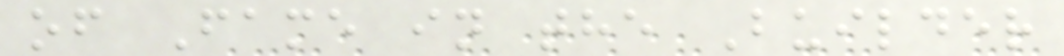of Fame in the Builder
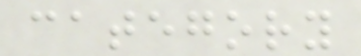category
